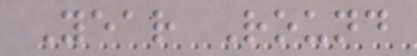Year Round
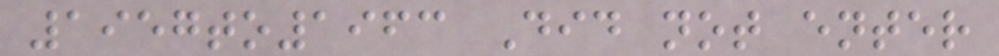1957to1963 Did not enter
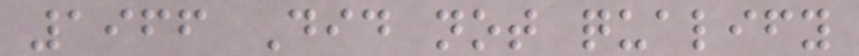1966 Did not qualify
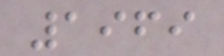1969
